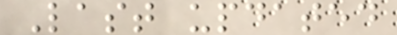Last updated
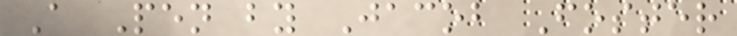A Pen by Jacob Foster
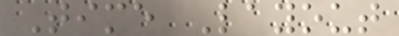Time Layout
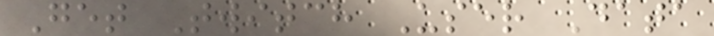Get Twitch User Data
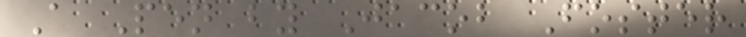A Pen by Jacob Foster
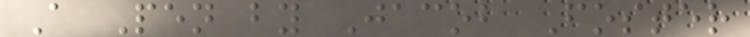A Pen by Jacob Foster
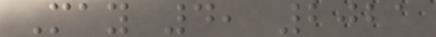May 4, 2021
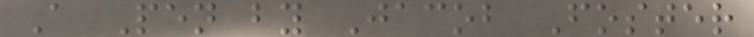A Pen by Jacob Foster
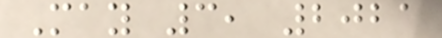May 3, 2021
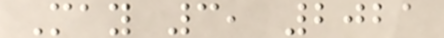May 3, 2021
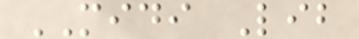MIDI Lib
